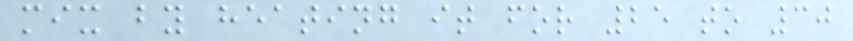mix by heating it for 25 to 30
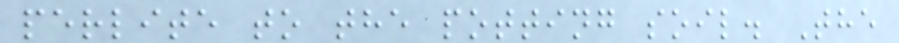perlite to the potting soil. The
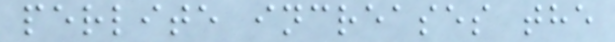perlite increases the
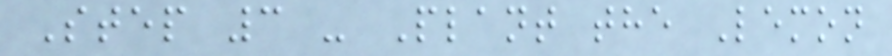Step 3 - Plant the Lemon
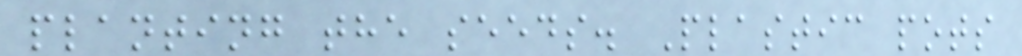planting the seeds. Plastic pots
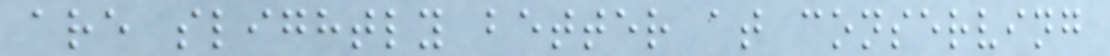are slightly better at conserving
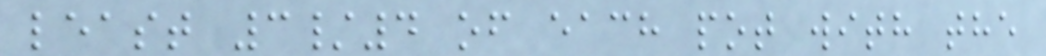least 3/4 of each pot with the
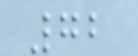72
